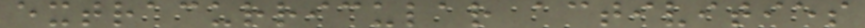extracurricular activities
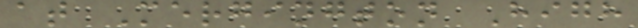at Mergington High
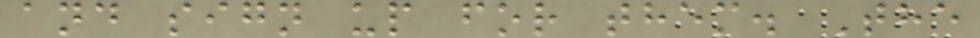and sign up for them. The
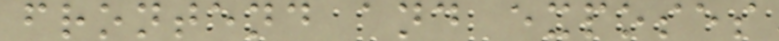frontend and exposes
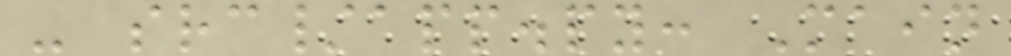- src/app.py: Main
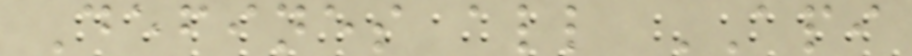Defines all API
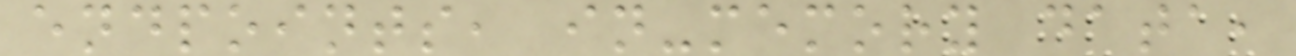endpoints, in-memory data,
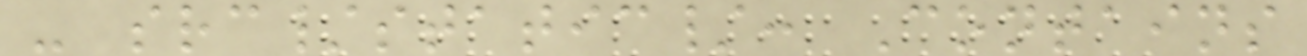- src/static/: Contains
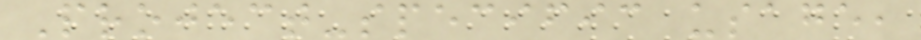Project-specific usage,
